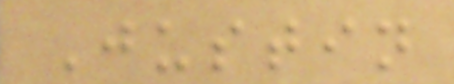Justin
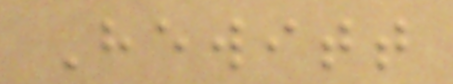Hewitt
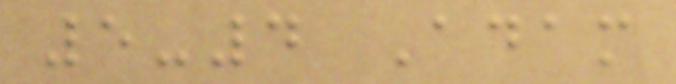5-4 Adam
